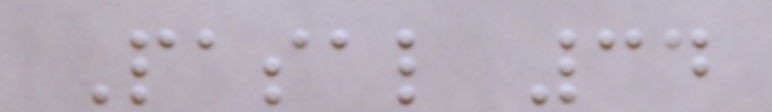Pasal 34
